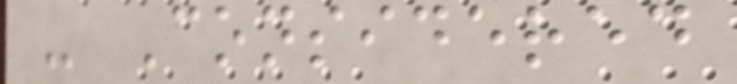- Considered
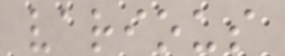various
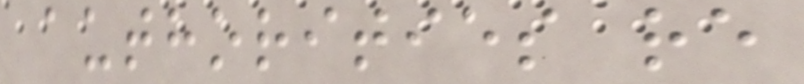authorities re
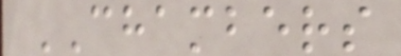CHAMBERS
